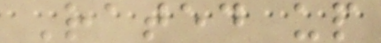Rated up
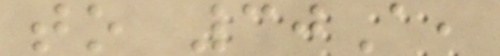to 30A,
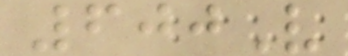600V
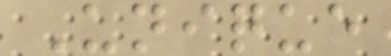Unique
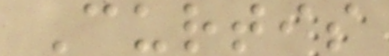Curtis
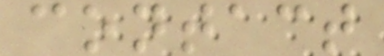contact
